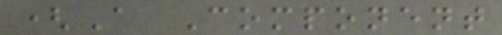(A Component
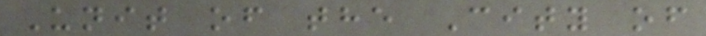Unit of the City of
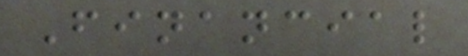Financial
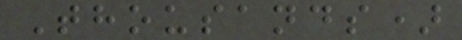Thousands)
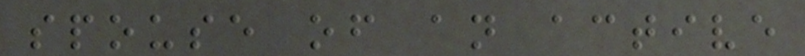spouse of an active
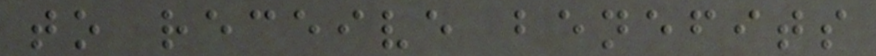to receive benefits
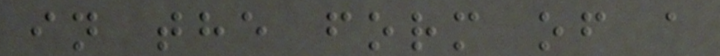in the form of a
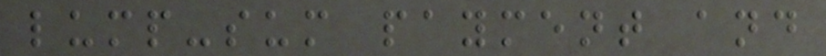lump-sum payment and
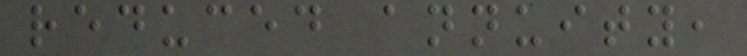reduced annuity,
